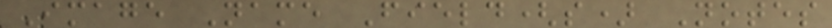Image Name Field(s) Notes
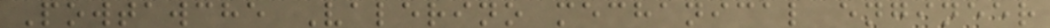Powtawche Valerino mechanical engineer
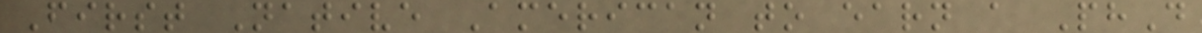First Native American to earn a PhD
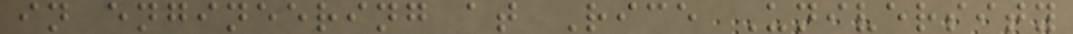in engineering at Rice University
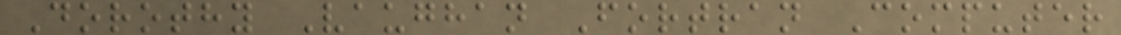Dorothy Vaughan Fortran Computer
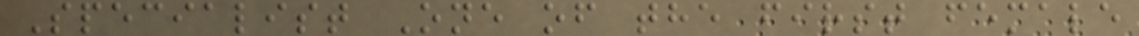Specialist One of the first female
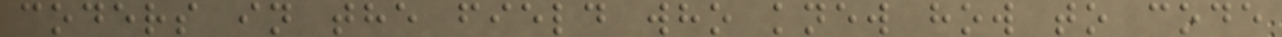coders in the field who knew how to code
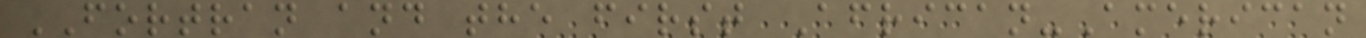FORTRAN and the first African-American
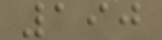190
